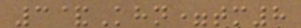3&Khn=tm8
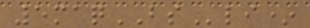5maqBSli*
